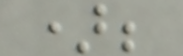);
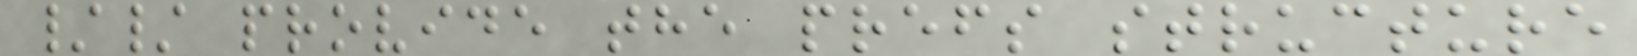// provide the prefs structure
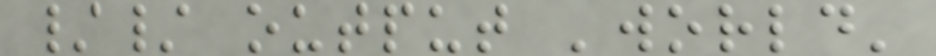// output 'world'
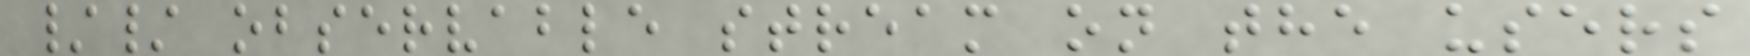// observable stream on the users
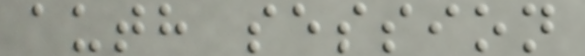auth session
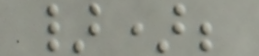});
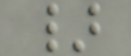}
